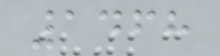1468
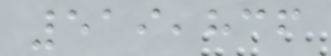519,836
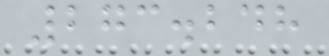273.248
